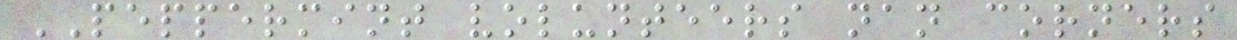PEPPERMINT volunteers nan corners
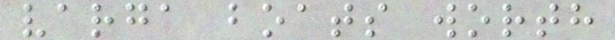varga boats worth
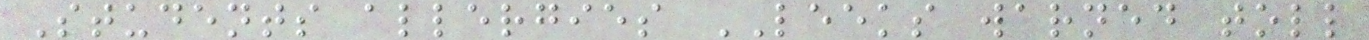Students allergies LEEKS warned toll
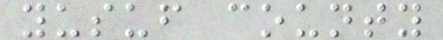yusuf county
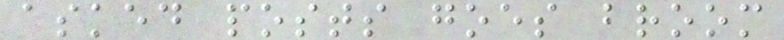asked posts goes broom
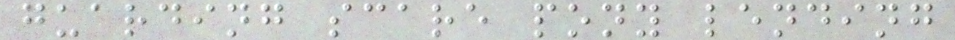guarding scare pony lending
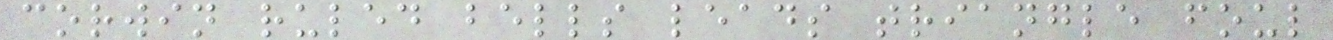corwin ruled bells leads triangle foul
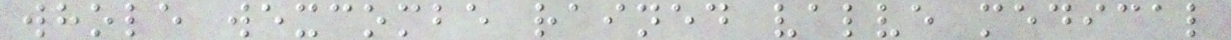whole wexcombe rained valve medical
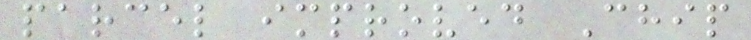parcel improved Chip
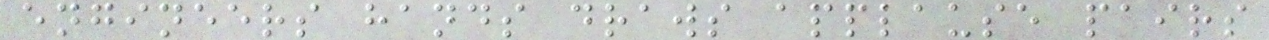engineers hands draws applause pairs
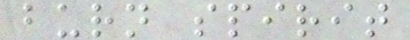burn spirit
